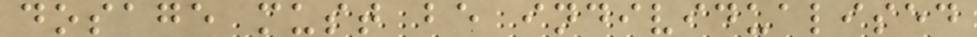dosage must be individualised
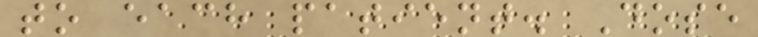to each patient. Dose
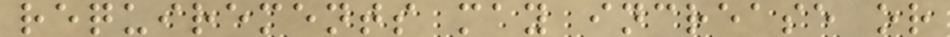requirements may increase or
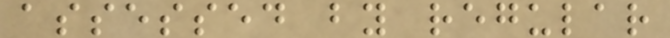assessed by regular
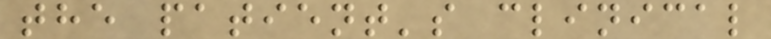the patient's clinical
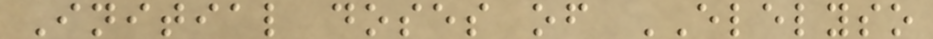Initial doses of ELELYSO
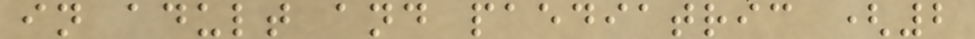in adult and paediatric (2
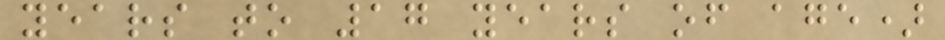years to 17 years of age)
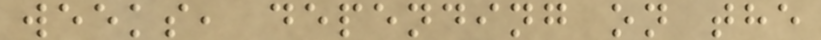weeks, depending on the
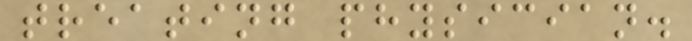treating physician.
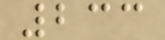233
